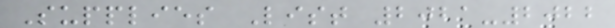Supplies List 2021-2022
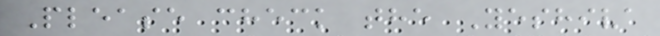Please check the Yeshiva
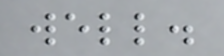well.
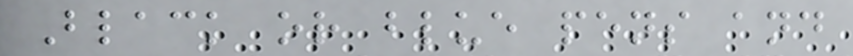Black or blue pens and
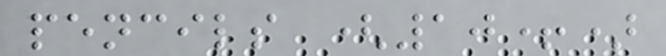pencils (10+)
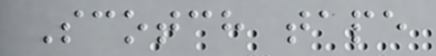Scotch tape
